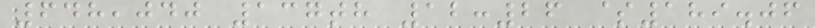648,040 137th 12:26 $189.06
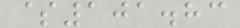$101.83
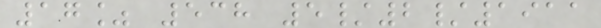17% 538 5/2/1911
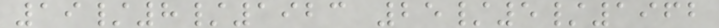19/8/1923 25/5/1962
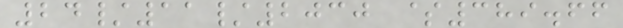24/11/2030 $389.66
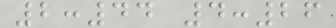2:44 4:26
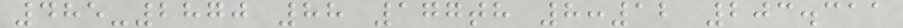485-2870 88 177th 8:12 203.311
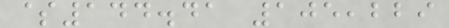$144.41 105,229
